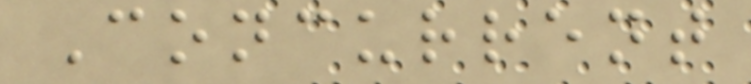Concurrent
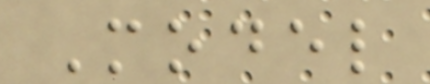Model
